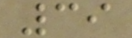39
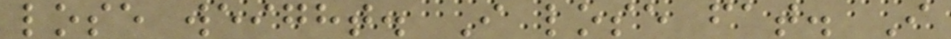lose weight. I lose fat. I
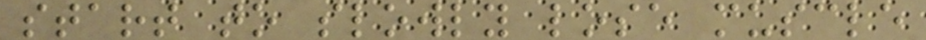start to slowly lose muscle
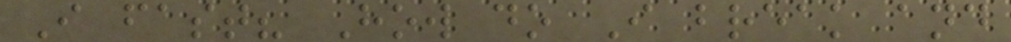I fast? How do I break and
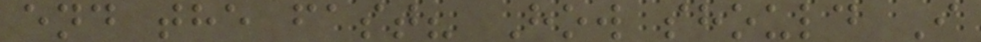end the fast? How should I
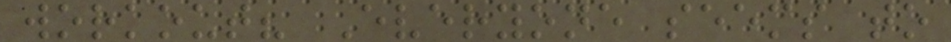workout? Everyone seems to
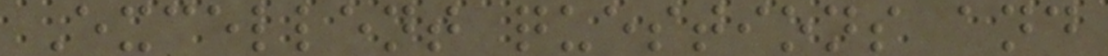Excellent questions and
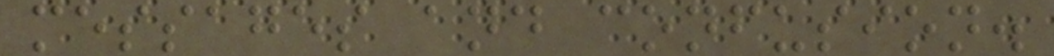messages and confusion.
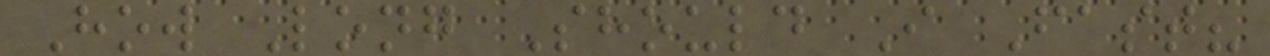How Long Should I Fast?
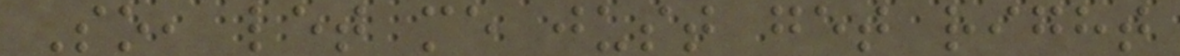So, let me just get right
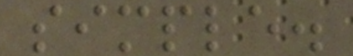simple.
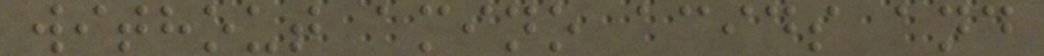without amino acids and
